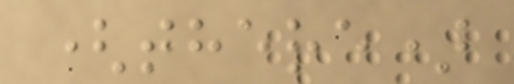(there)
